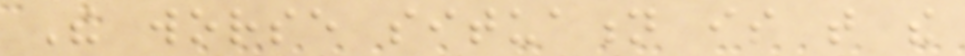The worse situation is that the
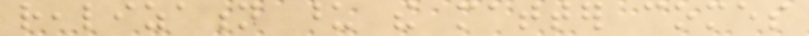realization upon the matter comes
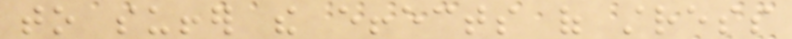to suffer the effects of stress
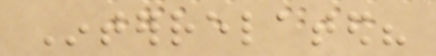Interrelated?
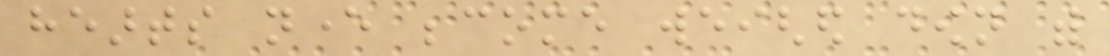hearts never become weighed down with
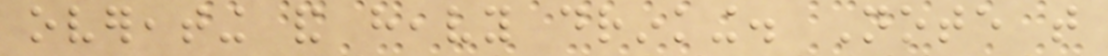overeating and heavy drinking. Note that
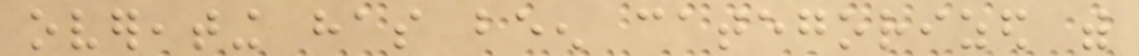overeating has been categorized with
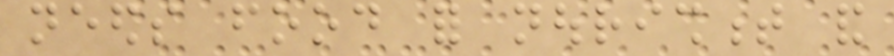needs food for nourishment and
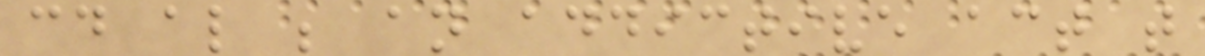could also be an addictive act that
